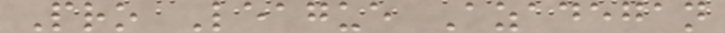Pro League Azadegan
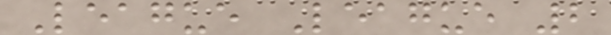League League 2
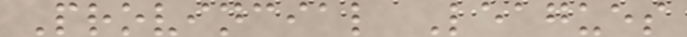Provincial Leagues
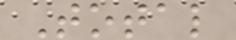Total
